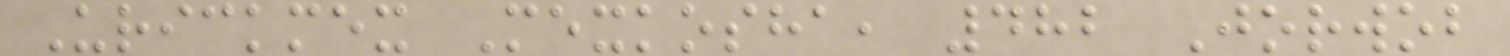Urickmex Mexkosha, 482 Jorwob
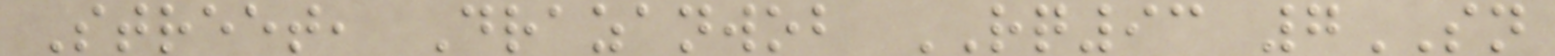Street, Drazanwob RQ93 7SN
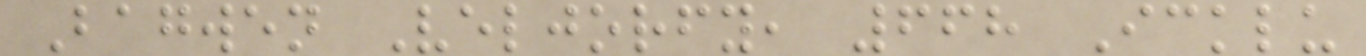Bagwen Veljorfy, 668 Icklu
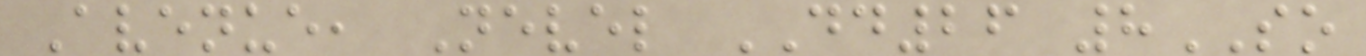Avenue, Nevel DD26 8SO
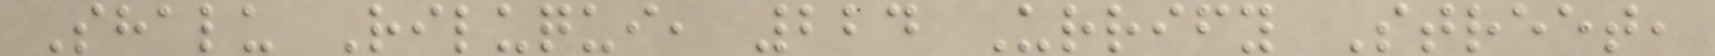Shalu Riluqui, 224 Urrify Street,
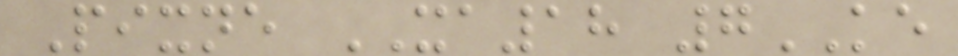Pixne XA18 7KE
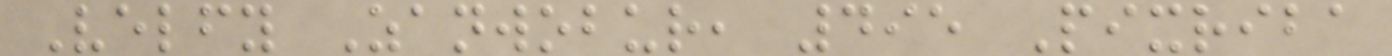Velfy Zanwobur, 495 Pixriba
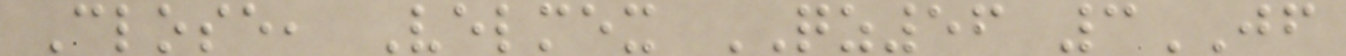Close, Velmex QZ56 3JF
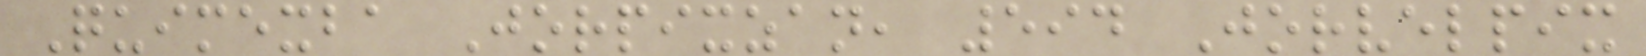Quimexba Jorpixzan, 594 Jorvelpix
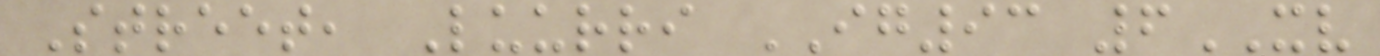Street, Luurri IG93 6XV
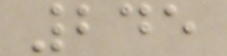245
